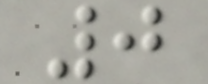0
